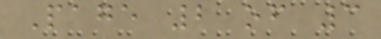Page 2 of 3
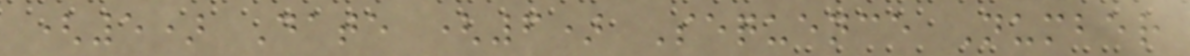(5) Date (6) Sequence Number
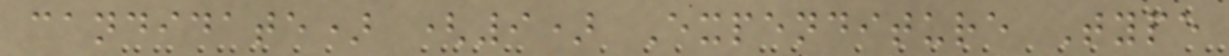candidate) (9) Expenditure Type
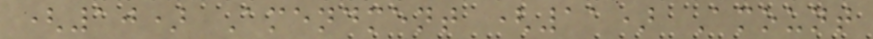(10) Amendment (11) Amount
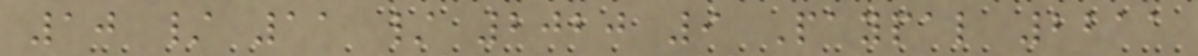10 / 11 / 2020 9 Paypal 2211
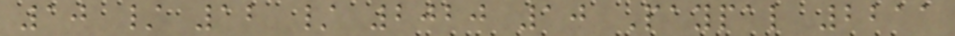10 / 12 / 2020 10 Paypal 2211
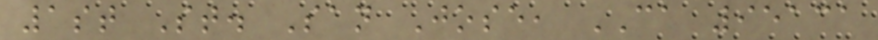1st St. San Jose, CA 95131
